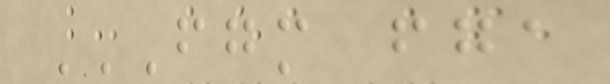FGM FGA
